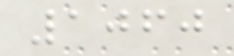1060
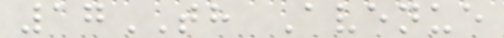17TH Avenue
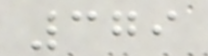379
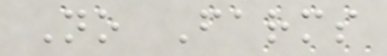No Farms
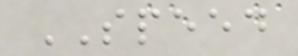SPEED
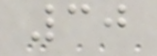30
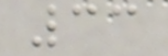33
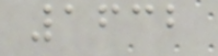1632
